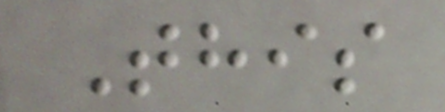This
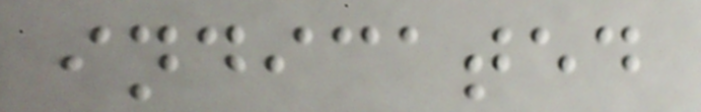indicated
